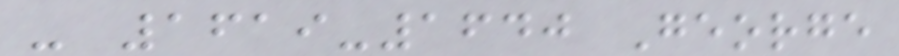- 1619-1640 George
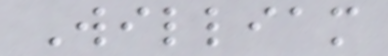William
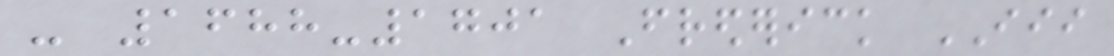- 1688-1701 Frederick III
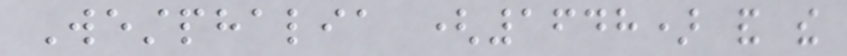Westphalia (1648) and the
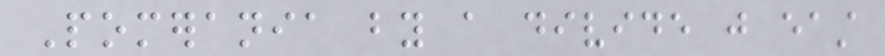Pomerania by a divide just east
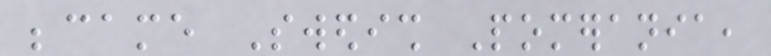became Swedish Pomerania,
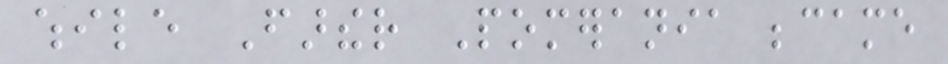while Farther Pomerania became
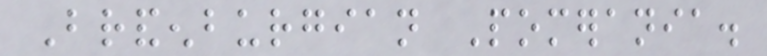Brandenburgian Pomerania.
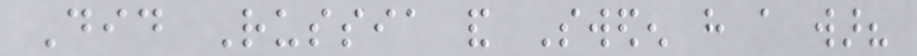Did Russia and Sweden have a war?
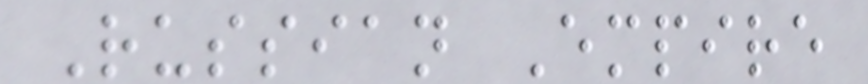Russian Empire
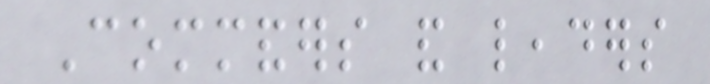Commanders and leaders
